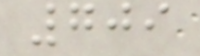709
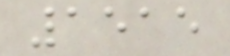1515
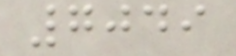7049
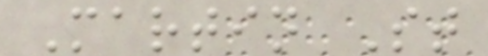Martin St
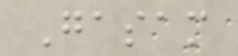Gasam
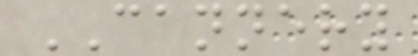CANNERY
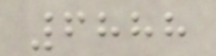6888
